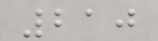210
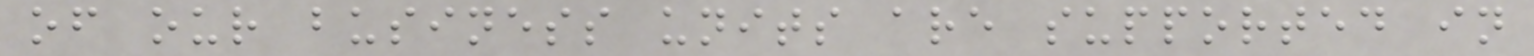of our business units are supported in
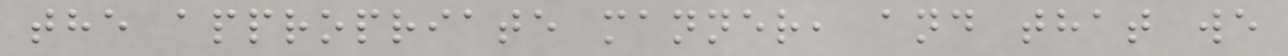the appropriate manner, and that we
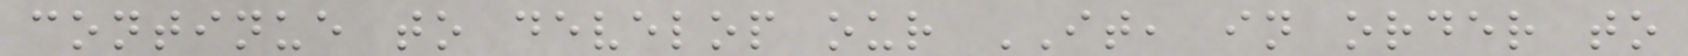continue to develop our IT, in order to
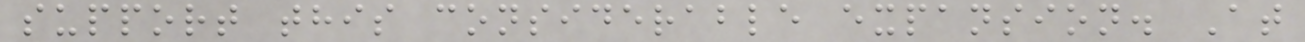support this considerable expansion. At
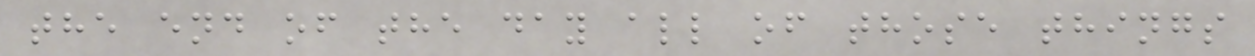the end of the day all of those things
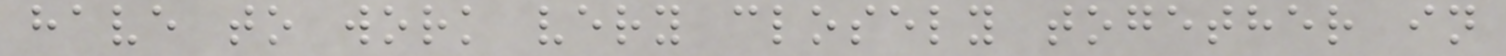have to work very closely together in
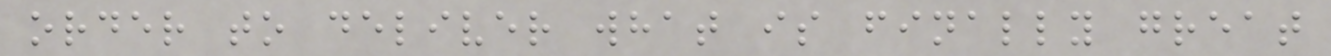order to deliver what is finally great
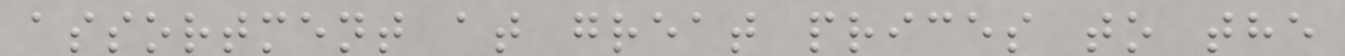assortment at great prices to the
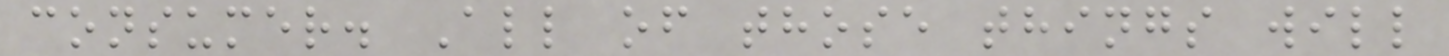consumer. All of those things will
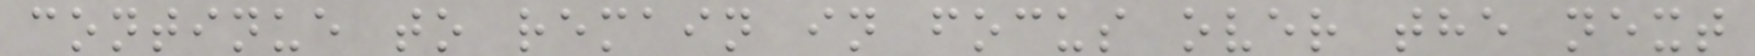continue to remain in focus over the next
